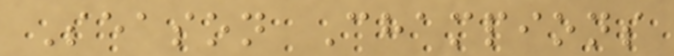Season Champions
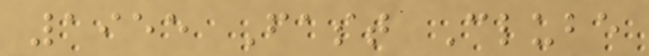1955 Fast Clube
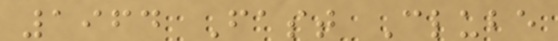1964 Fast Clube
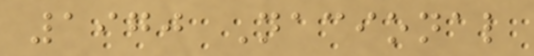1970 Nacional
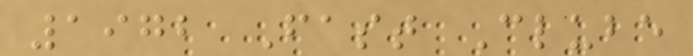1972 Fast Clube
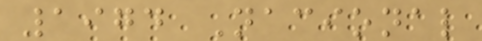1974 Nacional
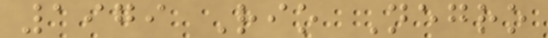1979 Rio Negro
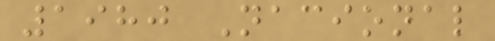1980 Nacional
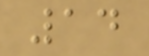14
